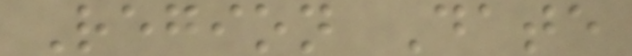Region Date
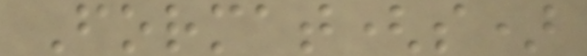Format(s)
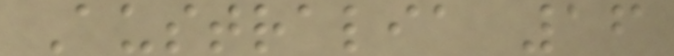Australia 16
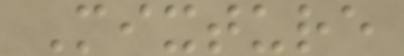Mixture
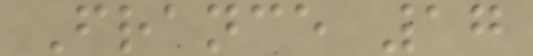France 17
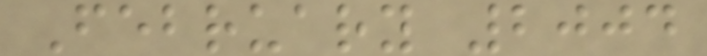February 2004
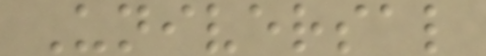Universal
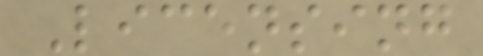Licensing
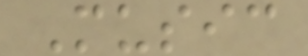Music
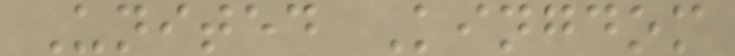United Kingdom
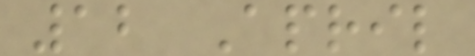12 April
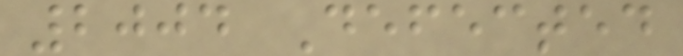2004 Defected
